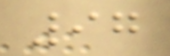97
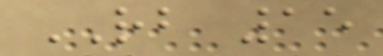RB 15
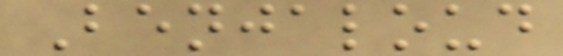Benjaloud
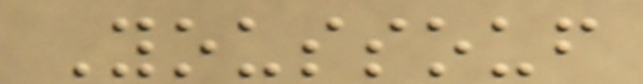Youssouf
